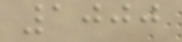1000
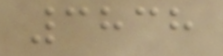3838
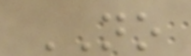NO
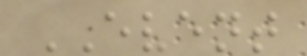EVENT
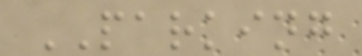PARKING
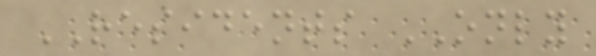RESIDENTS ONLY
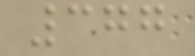377
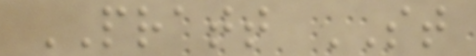PRATT ST
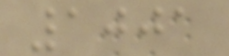1001
